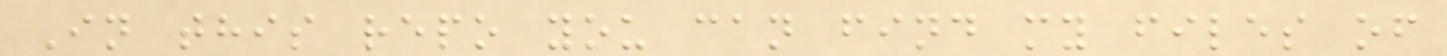In this repo you can find my files of
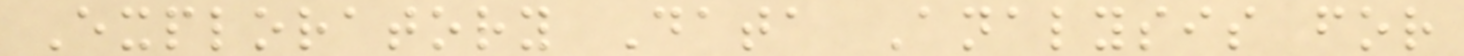Exploratory Data Analysis for
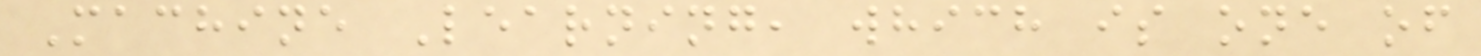Machine Learning, which is one of
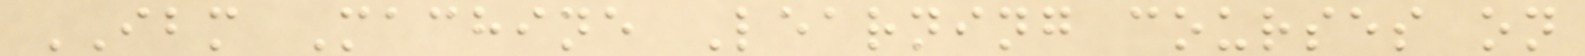IBM Machine Learning courses on
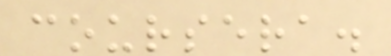coursera.
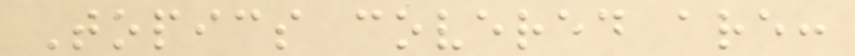Topics covered are:
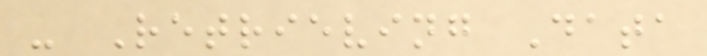- Retrieving Data
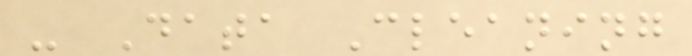- Data Cleaning
